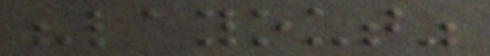"layout"
